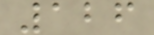126
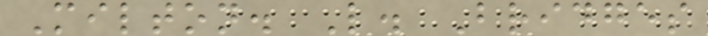Milton. L. Bridges
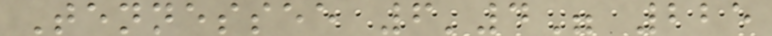Tennessee 6'4" 225
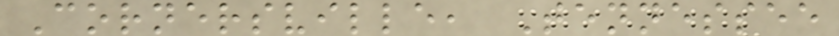Cornersville, Tennessee
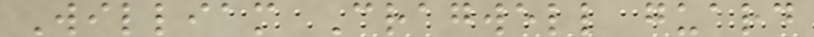William Cragwell guard
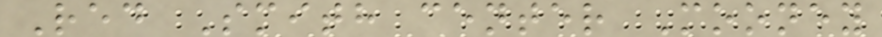Red Smith center Mooney
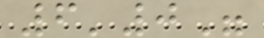6'0"
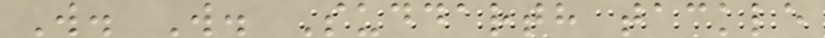W. W. Suddarth tackle
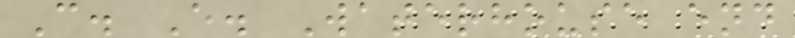C. E. Waterhouse end
